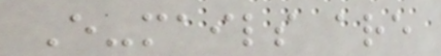E-mails are
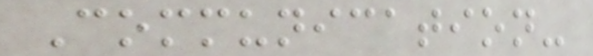Communication-
